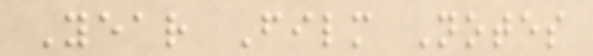Year Film Notes
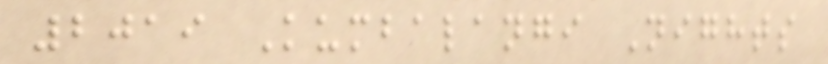2019 Kumbalangi Nights
